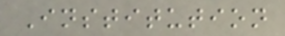Institution
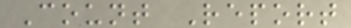Count Report
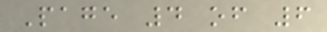Page 4 of 6
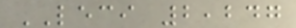LECI 2,247
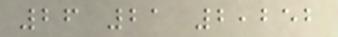26 21 2,252
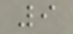9
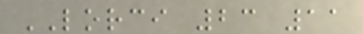LORCI 23 11
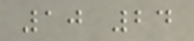10 24
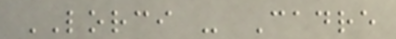LORCI - Cadre
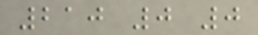210 0 0
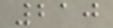210
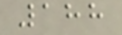188
